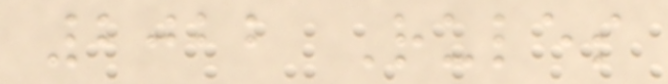2022 Rules
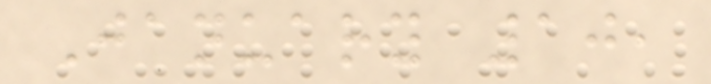January 10,
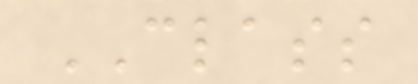CLASS
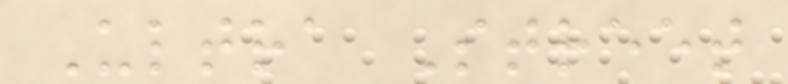Ultra Street
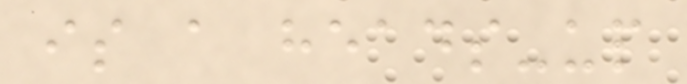is a heads-up
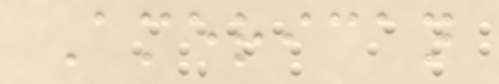American
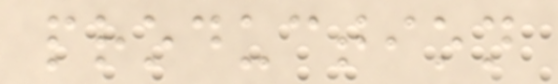production
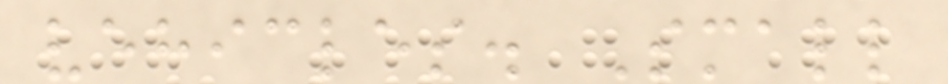vehicles. Small
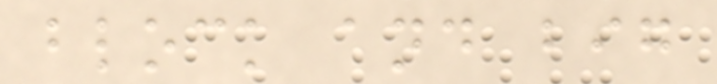block and big
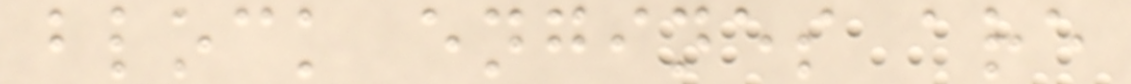block engines are
